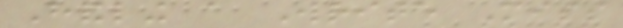Handling a Write Miss
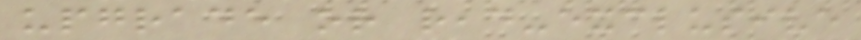upgrade or read-exclusive
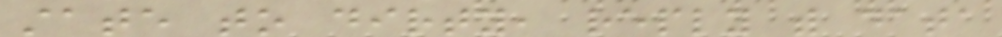state to dirty, reply with data
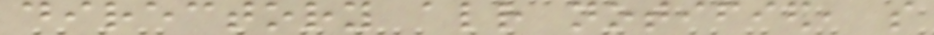directory already notified, so
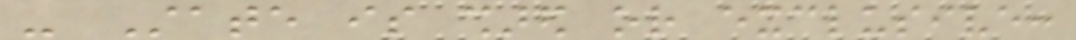- State is shared or exclusive:
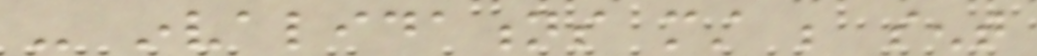- invalidations must be sent
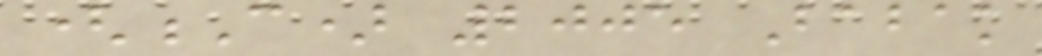(C) 2005 Babak
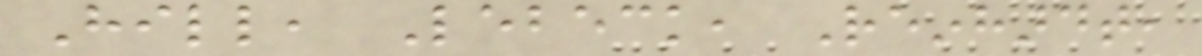Hill, Lebeck, Reinhardt,
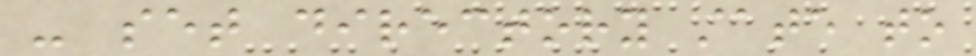- set directory state to
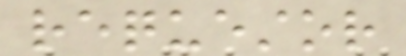requestor
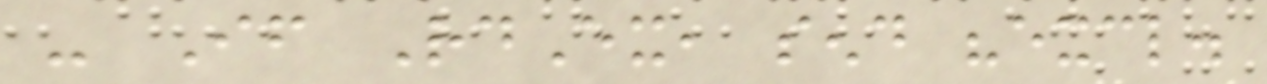- If RdEx, send "excl.
